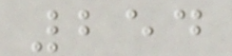254
